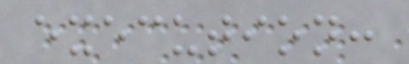execution:
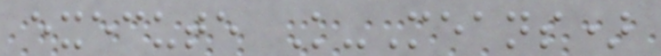execute K-Means)
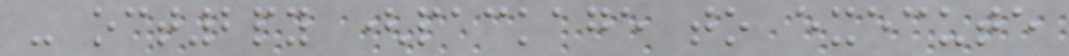- oct2py (package to execute
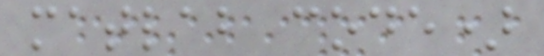matlab code)
